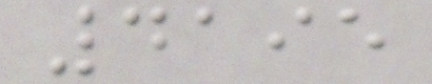4195
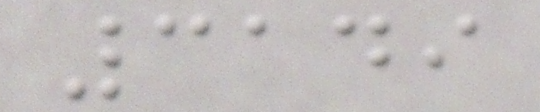3149
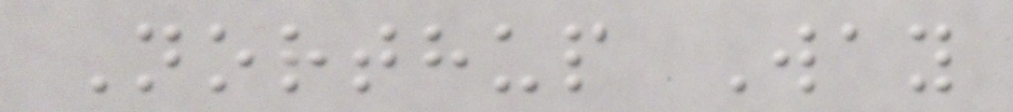Northup Way
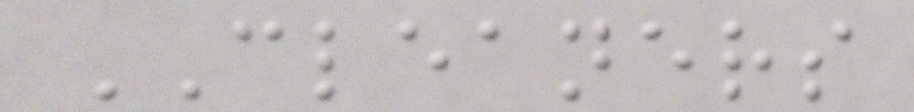CLEANERS
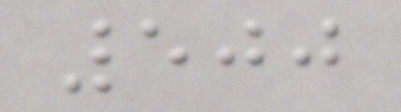500
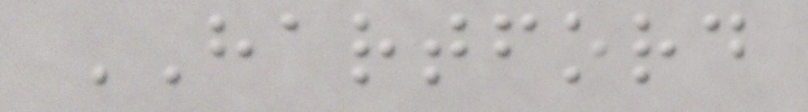HARTFORD
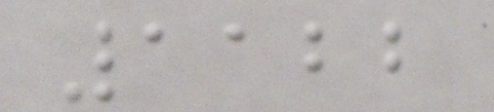1122
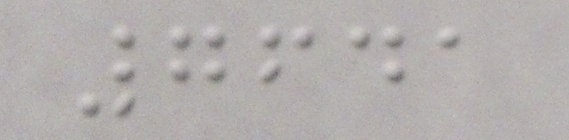7641
